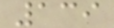139
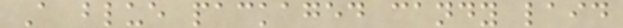A blue packaged candy laid
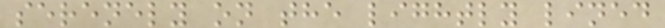serenely on the lightly lined
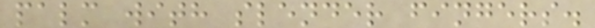palm with slender fingers.
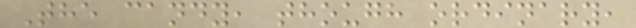The candy, though ordinary,
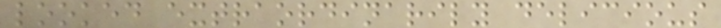looked extraordinarily delicious
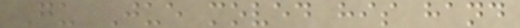Gu Jue moved his hand
